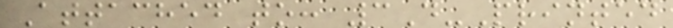Attached to: 3D-Printed
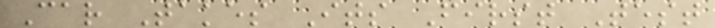Car Takes Its First Test
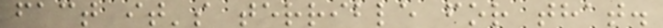fact it's terrible for that.
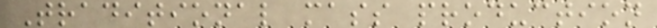Traditional mass production
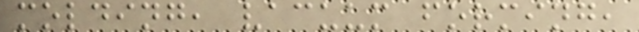molding, vacuum forming,
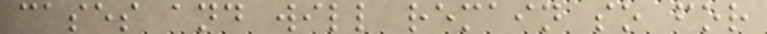cases and will remain so for
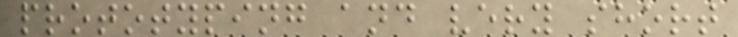prototyping and very short
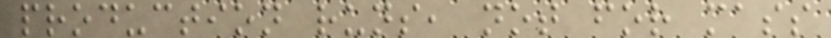production runs, not for mass
